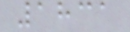1831
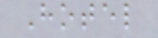Hotel
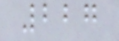227
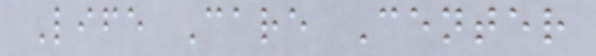Life Care Center
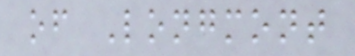of Longmont
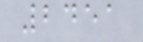2451
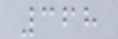368
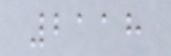2118
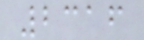2316
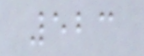523
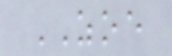ZOE
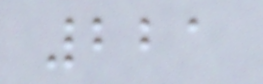221
